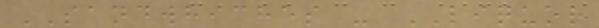SANDWHICHES - LIQUOR
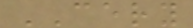CERY
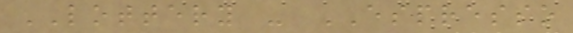LOTTERY - ESPRESSO
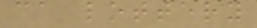ca lottery
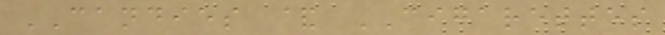CANDIES & CIGARETTES
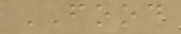FOOD
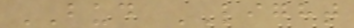BUD LIGHT
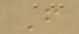F
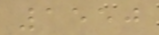1550
